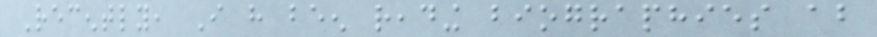Recently, I have been reading biographies about
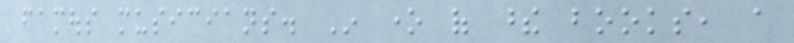famous musicians. In one of these books, a
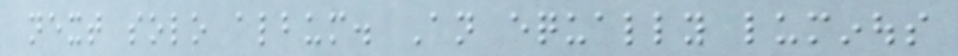next solo album. An equally luminous
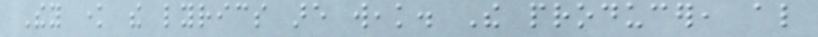They know the lyrics are weak. The producer, also
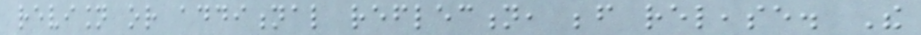revision or additional reflection, before release. The
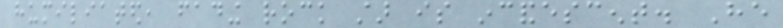humiliated, fading rock star is incandescent. He
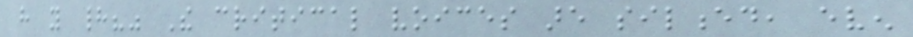have you had?" The critical voices are silenced, even
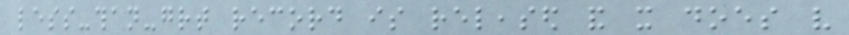less-than-great record is released and it does very
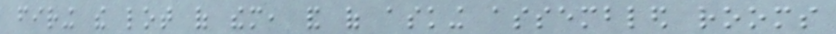firing the lot of them, and of asking assembled rooms
